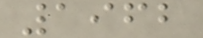1962
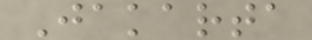Jakarta
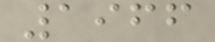1966
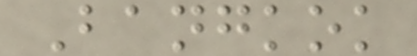Bangkok
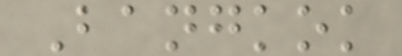Bangkok
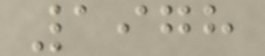1978
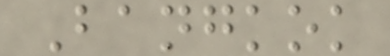Bangkok
